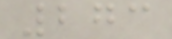273
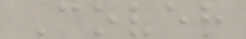Cover
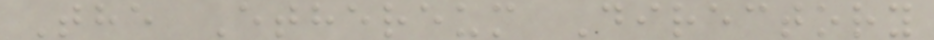The Ethereum Directory
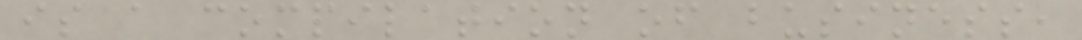is a compilation of business,
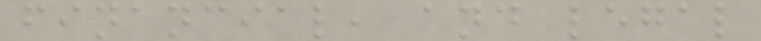financial, and legal
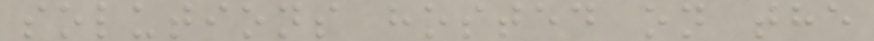solutions hosted on the
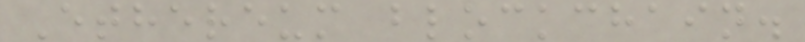Ethereum blockchain.
